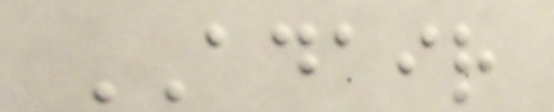ADAIR
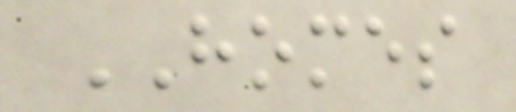HOMES
